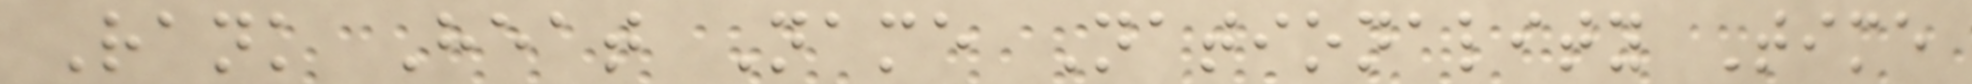Rank Heat Name Nationality Time
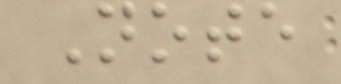Note
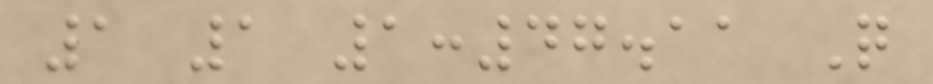1 1 1:47.11 Q
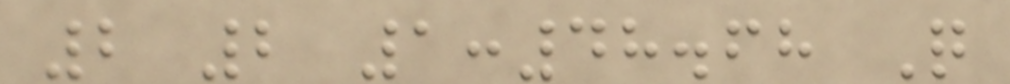2 2 1:48.68 Q
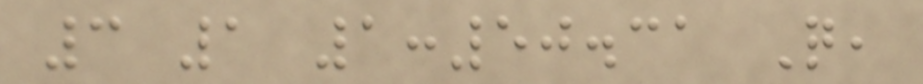3 1 1:50.31 Q,
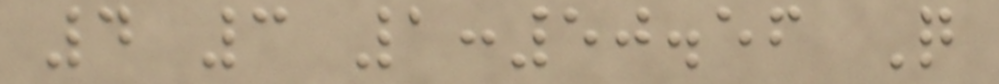4 3 1:50.56 Q
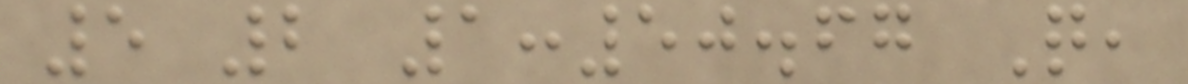5 2 1:50.67 Q,
